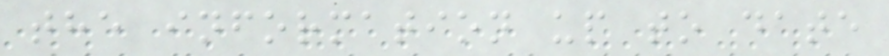the information up to date
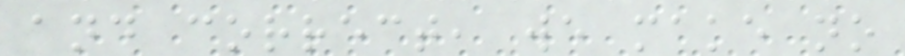and correct, we make no
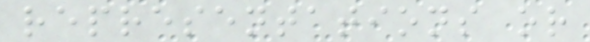representations or
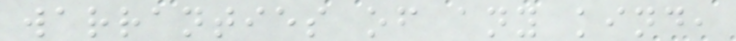warranties of any kind,
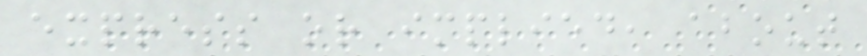express or implied, about
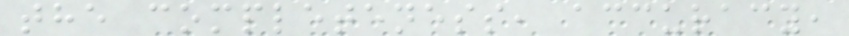the completeness, accuracy,
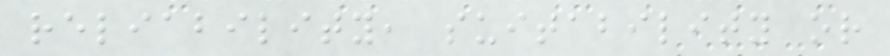reliability, suitability or
